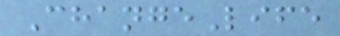ChangeLife
